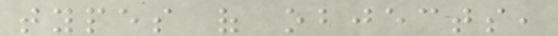types of objects,
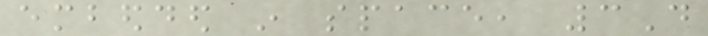embedded in space, 3D
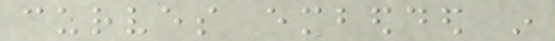curves embedded in
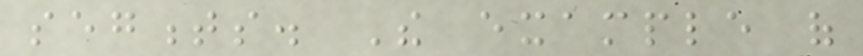segments. The example of
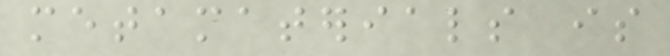metamaterials is
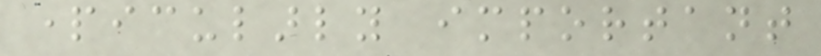particularly important
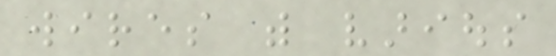wires with various
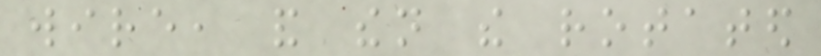wire, and then the rotated
